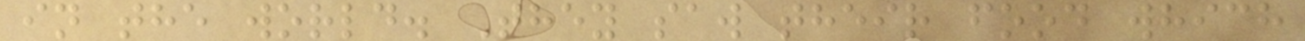in the world. They saw their food which
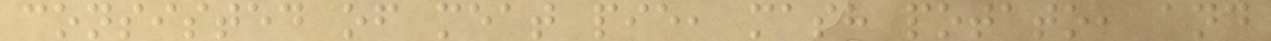consisted of meat pie, mash potato, and
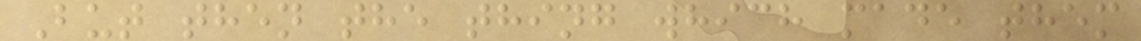But then the thing which made them
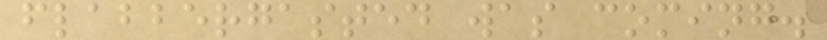flabbergasted was coming.
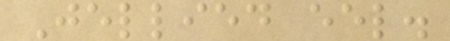Jellied eel.
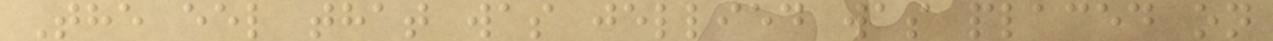The eel that was jellied was placed on
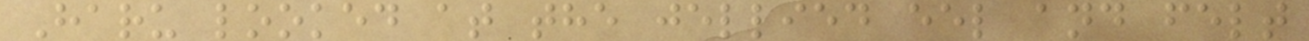Haru looked at the jellied eel and felt
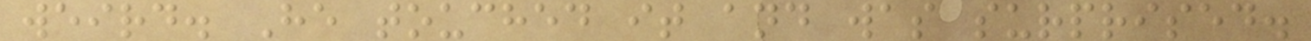weird. He touched it and was surprised.
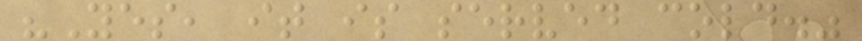"Yes, it is served cold."
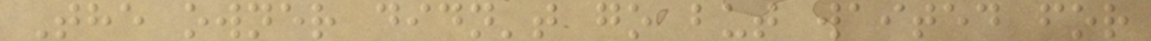The owner didn't go but waited for
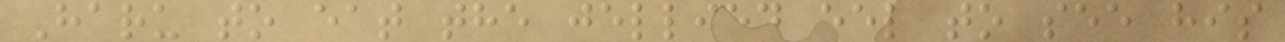Haru to eat the jellied eel to see his
